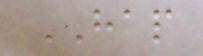HAP
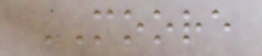MOORE
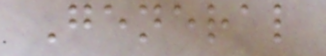General
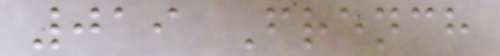019 French
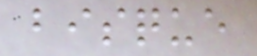bisque
